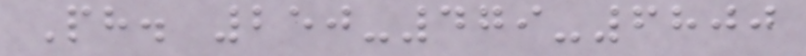Ph. 250-479-6800
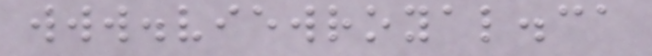www.viewroyal.ca
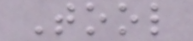Tool
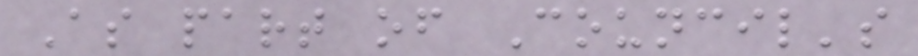As part of Council's
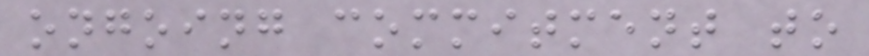ongoing commitment to
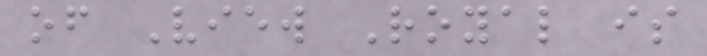of View Royal is
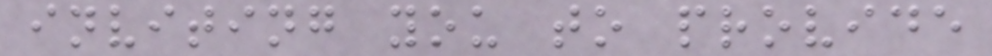inviting you to provide
